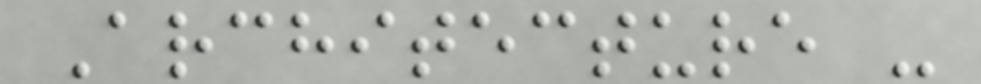Architecture -
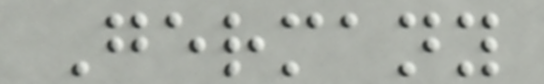Germany
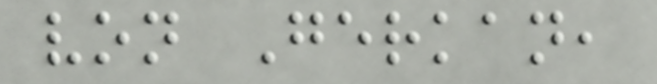von Gerkan,
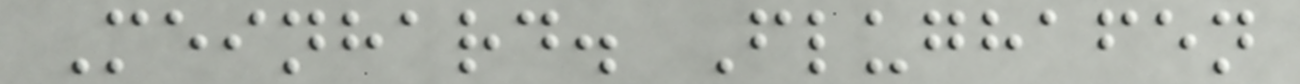Meinhard. Flughafen
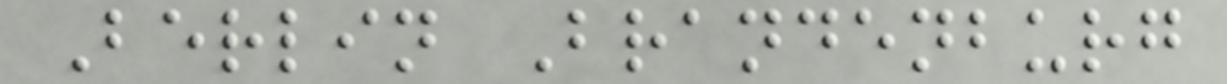Berlin Brandenburg
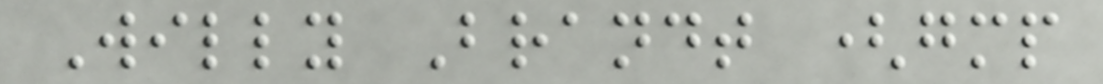Willy Brandt (gmp
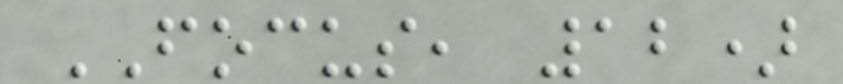FOCUS, 12)
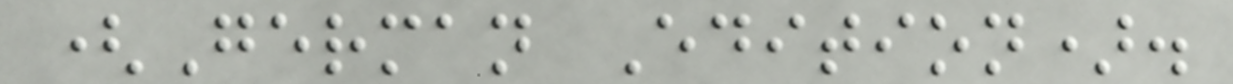(German Edition).
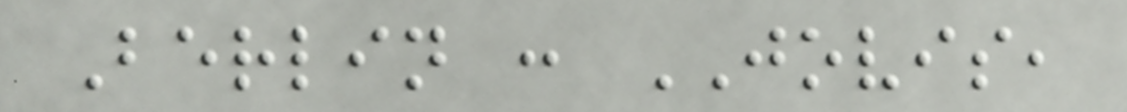Berlin : JOVIS,
